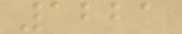1221
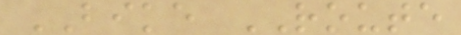BIKE ROUTE
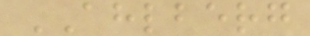AHLBERG
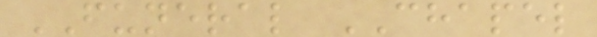FUNERAL CHAPEL
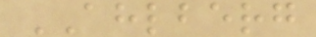AHLBERG
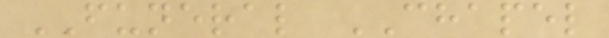FUNERAL CHAPEL
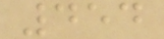454
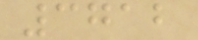3712
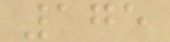175
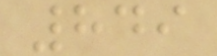849
